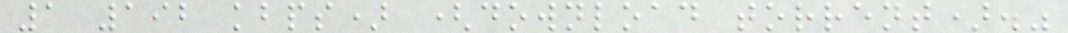1 192 kbps) (download torrent)."
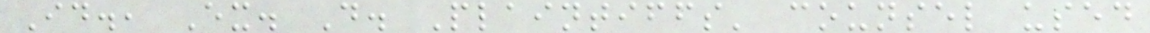Id., Ex. D. Plaintiffs' counsel used
